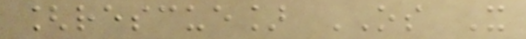[rescue] OS X
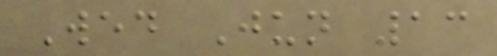Wed Jun 13
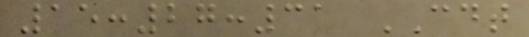15:27:31 CDT
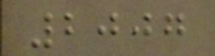2007
